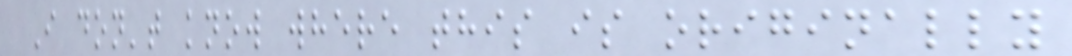I don't know where this is originally
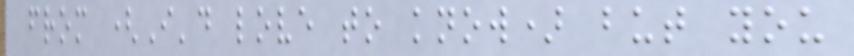from (I'd love to know) but you
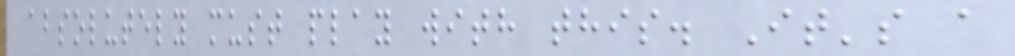absolutely must play with this. It's a
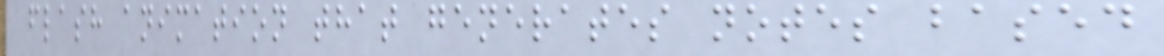flash animation that generates notes based
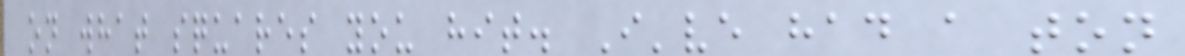on what squares you hit. I've had a ton
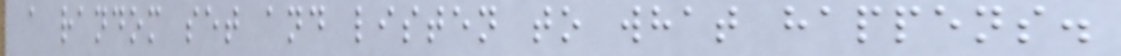a random set and listen to what happens.
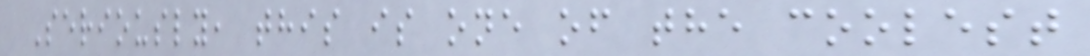Seriously, this is one of the coolest
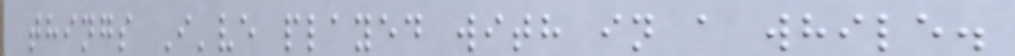things I've played with in a while.
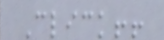Click!!
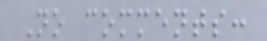No comments:
